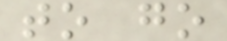to go
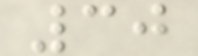30
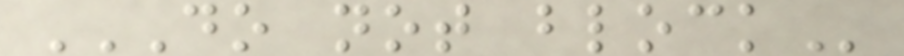DO NOT BLOCK
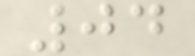04
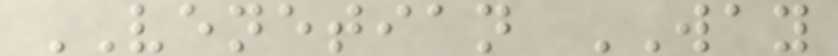VENETIAN WAY
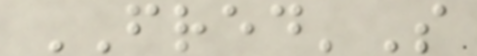FRED'S
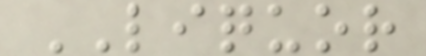LIQUOR
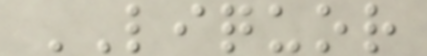LIQUOR
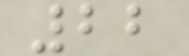22
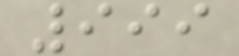999
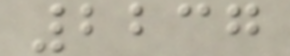2237
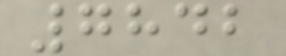7842
